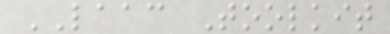LAAC Toolkit
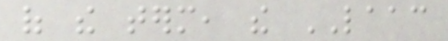of the term, the LAAC
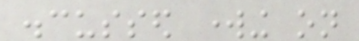discussed working on
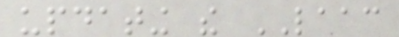updating the LAAC
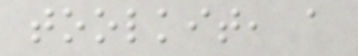toolkit, a
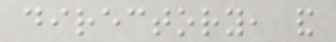directory, and
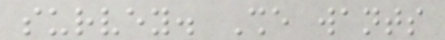survey. She wants
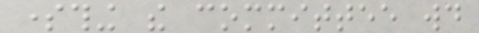something the committee would
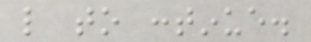like to continue.
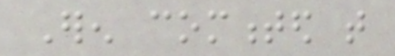Eren commented that
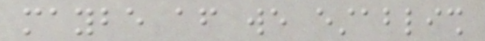maybe after we establish
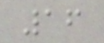16
